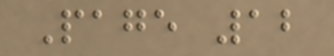Page 12
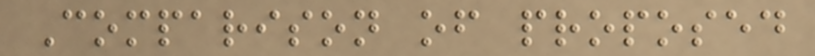Comparison of proposed
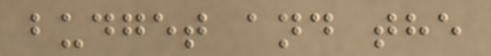budget and the
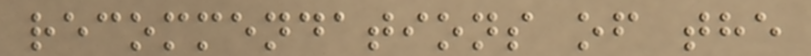recommendations of the
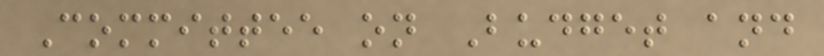Committee on Budget and
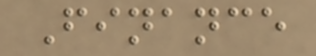Finance
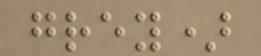grey)
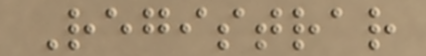Registrar
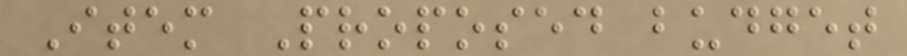Item Proposed budget
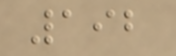192
